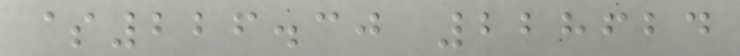$226.30 228624
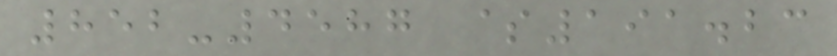852-4587 $191.23
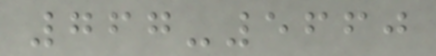767-5660
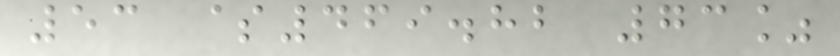53 $469.82 73%
